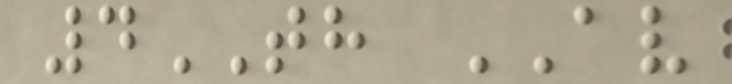4TH AV
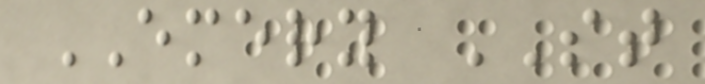EMERY ST
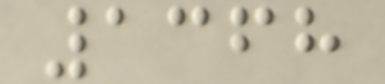1368
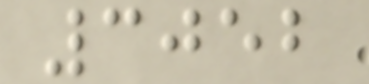3052
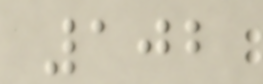102
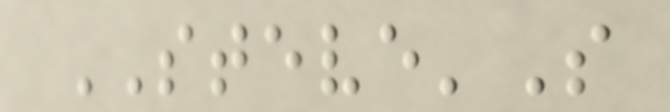STEVE'S
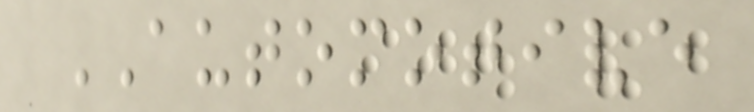AUTOMOTIVE
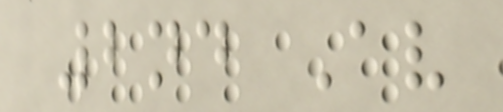2nd Av
